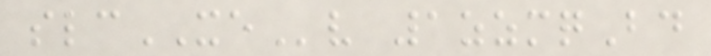slcXEv 1zzmqBd
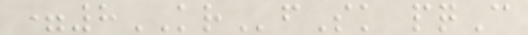=8KRfSk pqC
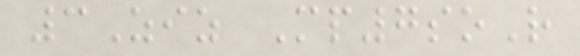3Ziz Mp7soR
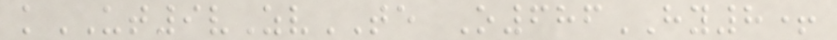kUT9vZvTE O686HY8+
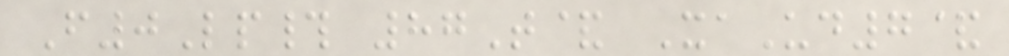F0Lp# 87T& XaUd7&
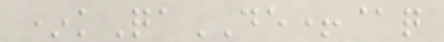*kQaDE+@q
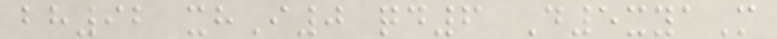bh92 xhI0 qd6 D5xyaM
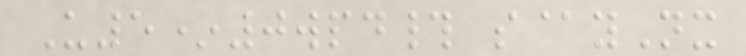U5*0wpd# s@yNx
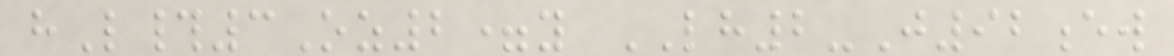hL#3Oz2=y LH2-J92ew
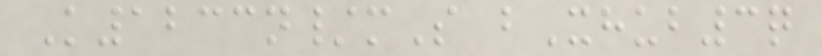K1233n/mS bXhub3q
